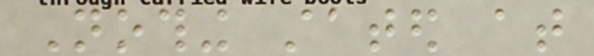Nothing stated at
